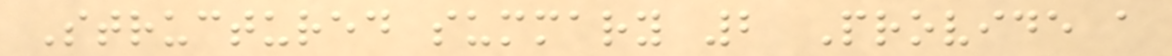Structured summary 2 Provide a
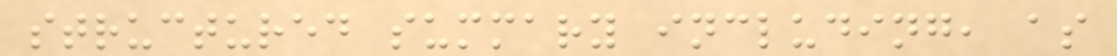structured summary including, as
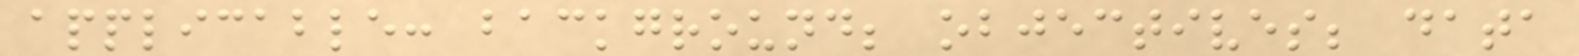applicable: background; objectives; data
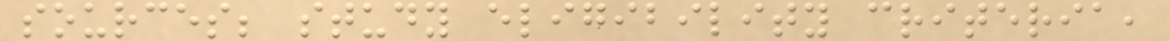sources; study eligibility criteria,
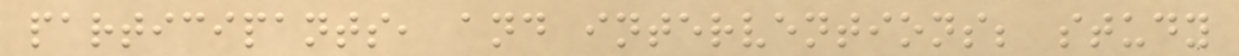participants, and interventions; study
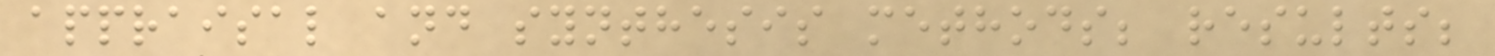appraisal and synthesis methods; results;
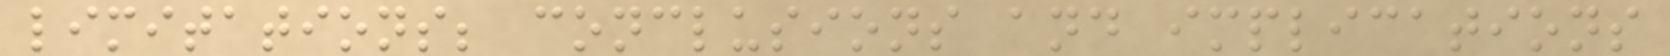limitations; conclusions and implications
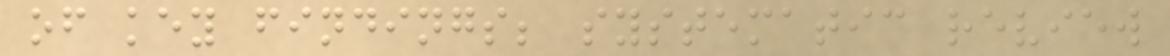of key findings; systematic review
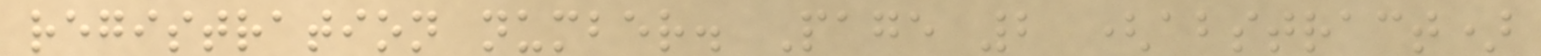registration number. Page 2 (abstract)
